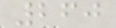260
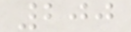200
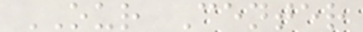OUR Center
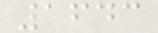1643
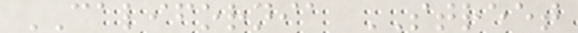CALIFORNIA STREET
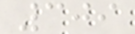309
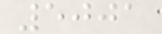5001
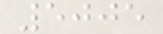5005
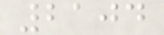2104
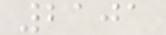2101
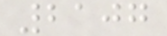2107
